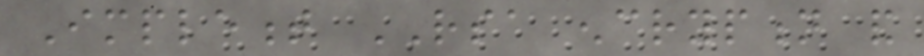Implement RSA encryption and
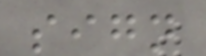sign
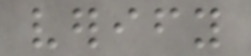verify
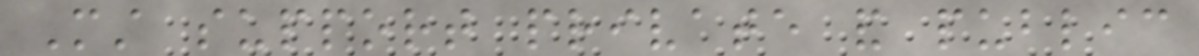Must support private and public
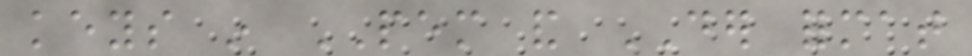keys in PEM and DER format
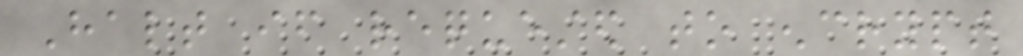Halt if requested to encrypt
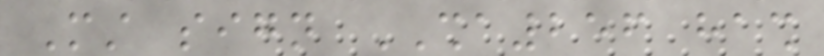Must sign SHA256 hash
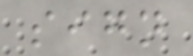sign
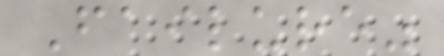Failure"
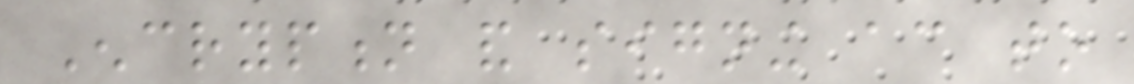Encryption and signing according to
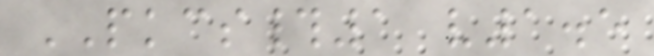PKCS#1 v1.5
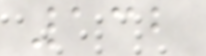132
